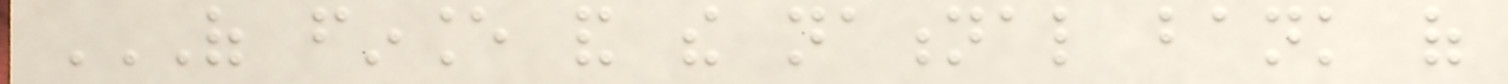OF FINANCE AND THE NATIONAL BANK OF
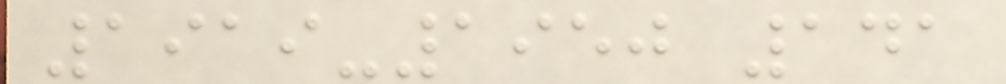1919-1950 141
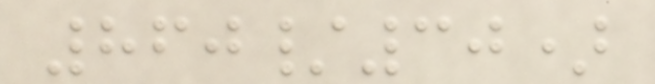860/30)
